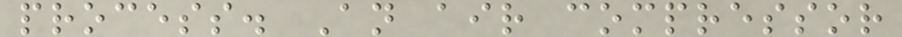process. An air compressor
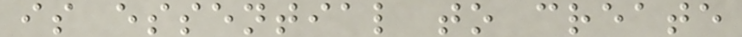is essential to create
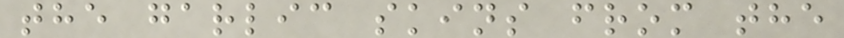the garlic skins from the
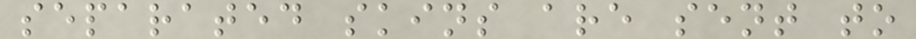separated skins are sent to
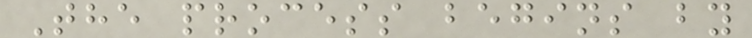The process begins by
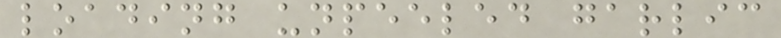loading unpeeled garlic
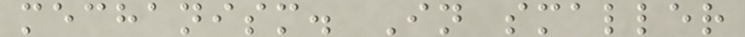mechanism. In smaller
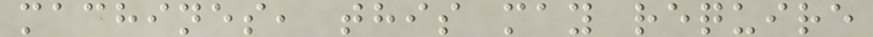machines, this may require
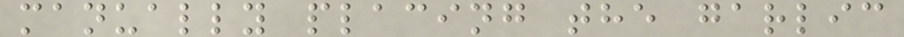manually placing the garlic
